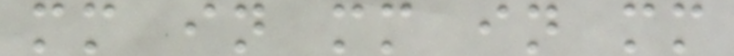mm in mm in mm
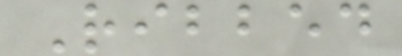Ribbed
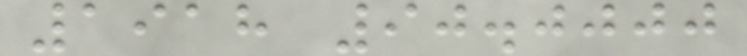1918 90.0000
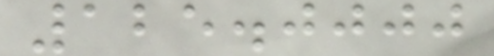125.0000
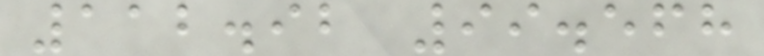112.92 99.568
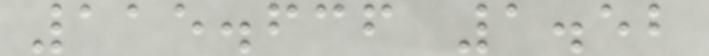115.636 1.52
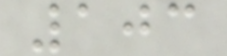103
